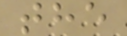the
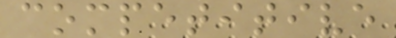competitive
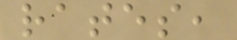rates,
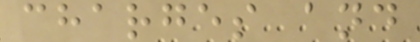charges and
